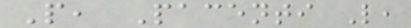P, Pacenti L,
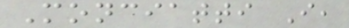Monciatti I,
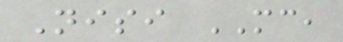Nisi MC,
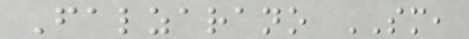Falzarano SM,
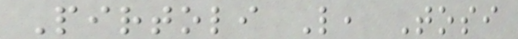Pirtoli L, Tosi
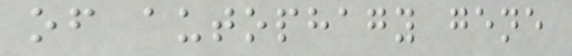of autophagy gene
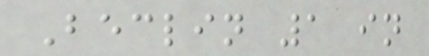Beclin 1 in
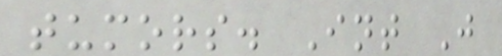tumors. Int J
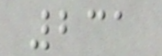231
